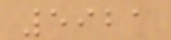5921
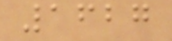1627
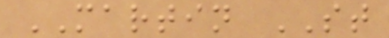MARTIN ST
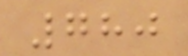780
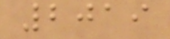2019
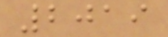2019
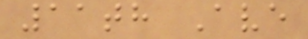11th Ave
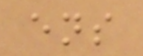ens
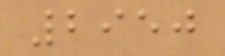2950
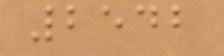2542
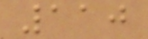110
